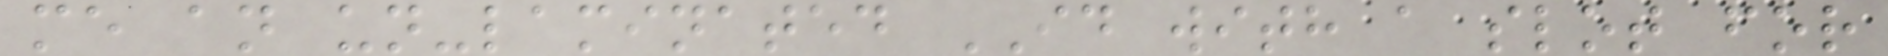me an un-laminated ID with a slot for
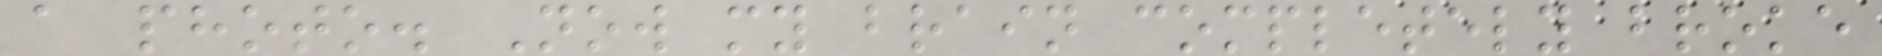a photo. Now my brain completely broke
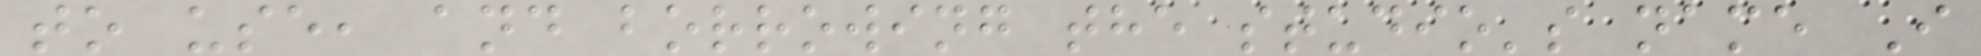to use, and borrowing the studio's name I
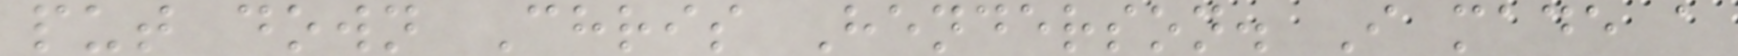put down Chris Henderson. I made a
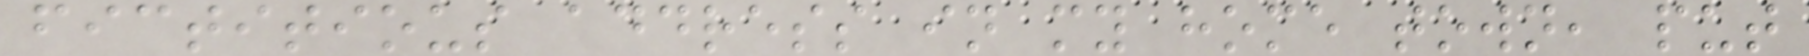fictitious address in my home town, put
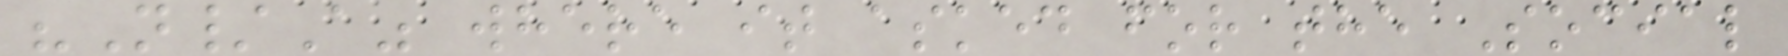"N/A" where it asked for the Social
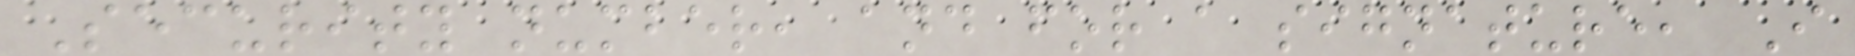Security number, and for a signature, I
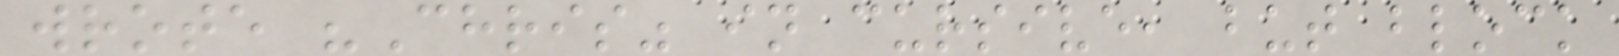wrote "Chris" in cursive, but block
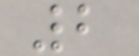2
